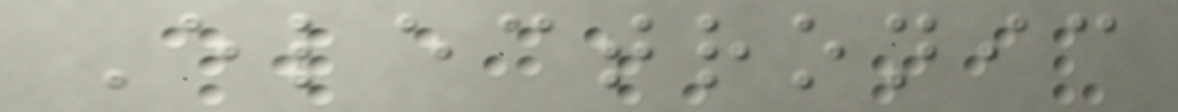Electronic
